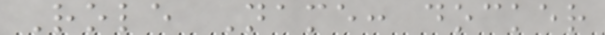Role Name: docker
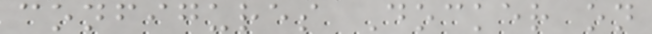configures Docker on
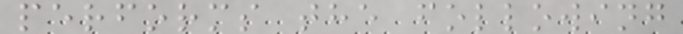performs the following
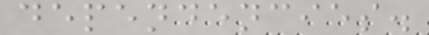dependencies.
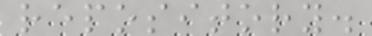repository.
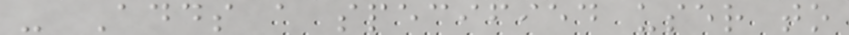- Adds a specified user to
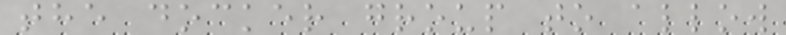the docker group to allow
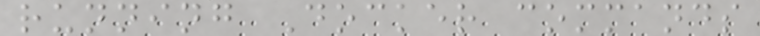running Docker commands
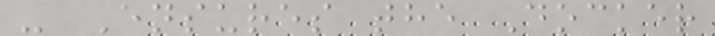- Ensures the Docker
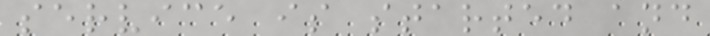service is started and
